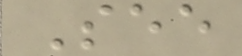See
